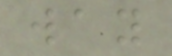way
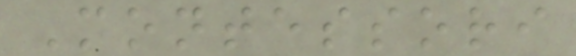Montessori
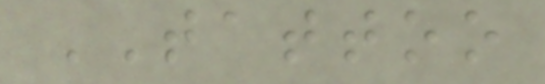TATTOO
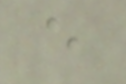e
